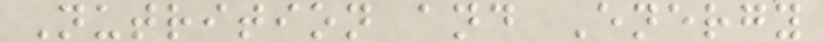Nutrition and Energy
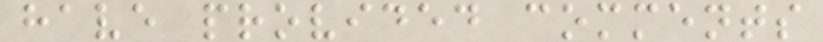have provided comments
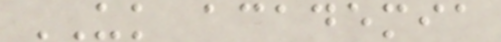UK academia
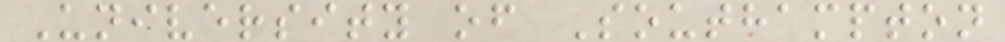University of Southampton
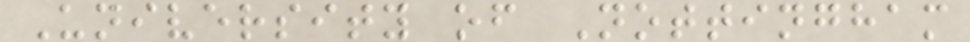University of Nottingham
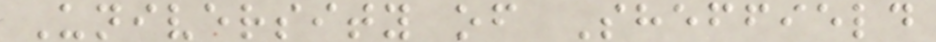University of Sheffield
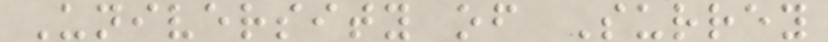University of Surrey
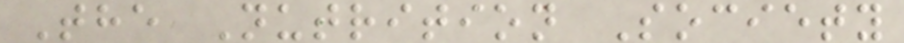The Nutrition Society
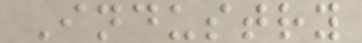Industry
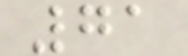71
